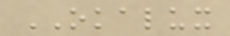OKALUX
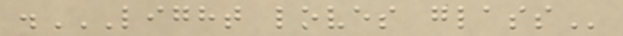.LIGHT LOVES GLASS
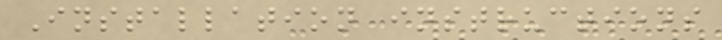Installation instructions
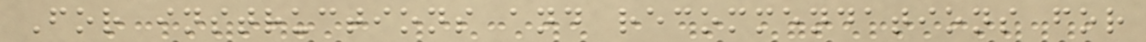For instructions and recommendations for
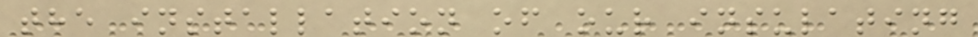the installation of our insulating
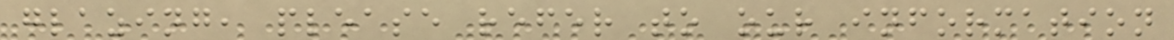glazing, please refer to our information
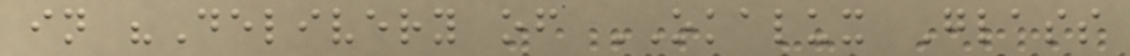in "Delivery of OKALUX Glass
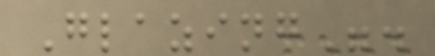Glazing".
